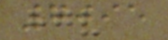7095
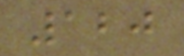120
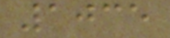1035
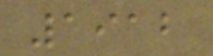1912
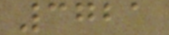3721
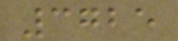3725
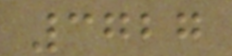3727
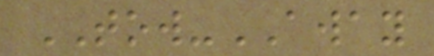TOW-AWAY
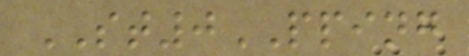ST0PPING
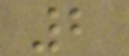2
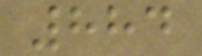884
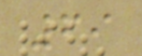69
